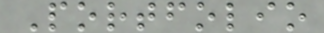Portfolio
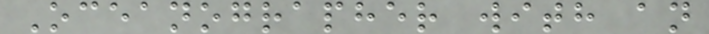Oceanographer with an
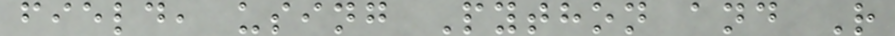field, using Python and R
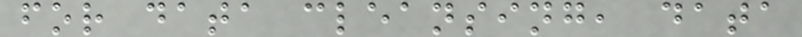for data cleansing, data
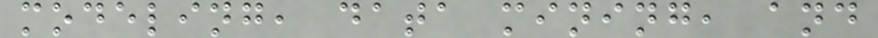modeling, data mining, and
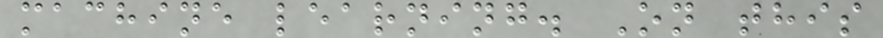machine learning. On this
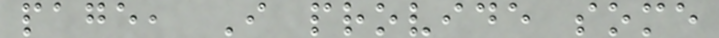page, I provide some
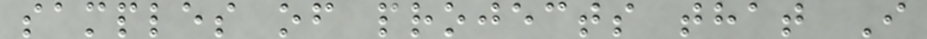samples of projects that I
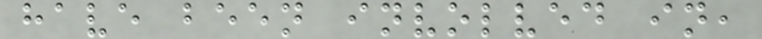have been involved in,
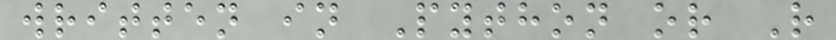written in Python or R
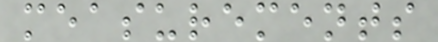measurements
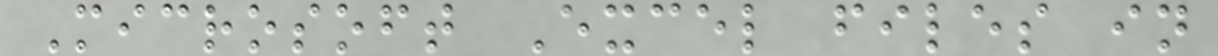Microsoft Excel files in
